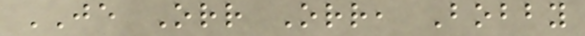JE Orr Orr, Bobby
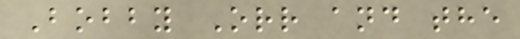Bobby Orr and the
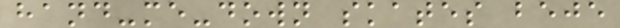hand-me-down skates beje
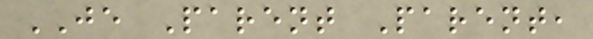JE Parent Parent,
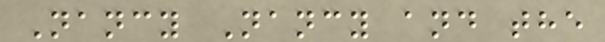Nancy Nancy and the
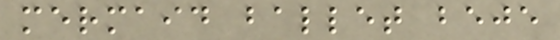mermaid ballet beje
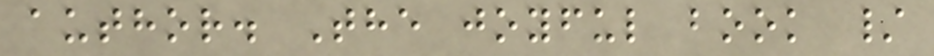author. The joyful book /
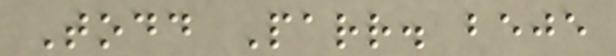Todd Parr. beje
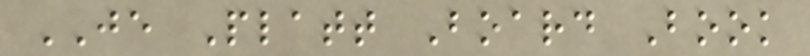JE Platt Board Book
